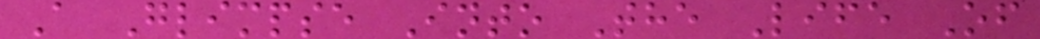A Glimpse Into The Life Of
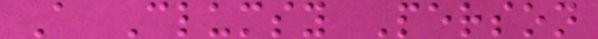A Clumsy Person
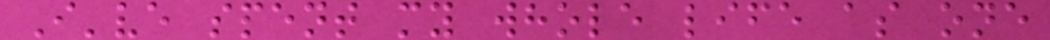I've spent my whole life as one
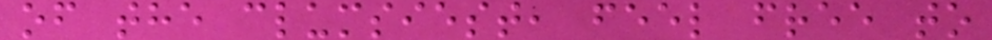of the clumsiest, feel free to
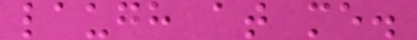laugh at me.
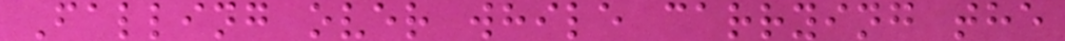Falling over while carrying the
